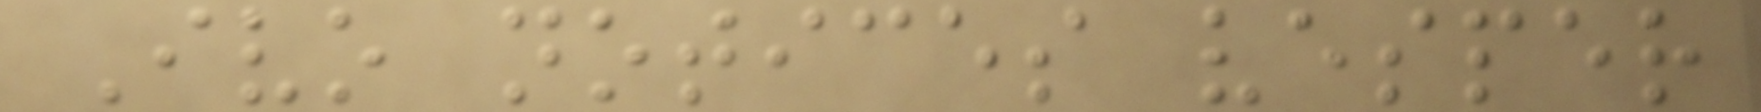Ivo notices vesper
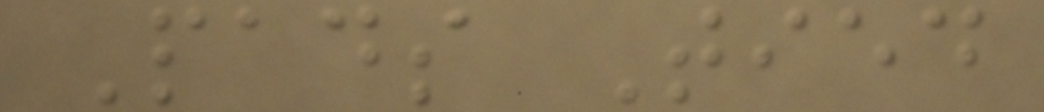Pads Tied
